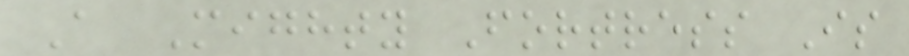A Mighty Fortress Is
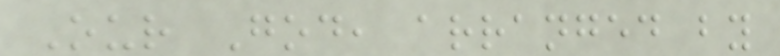Our God, arranged by
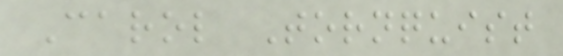Carol Tornquist
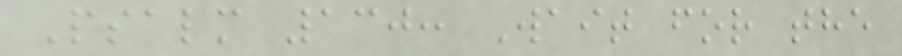Psalm 130: Wait for the
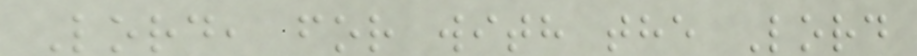Lord, for with the Lord
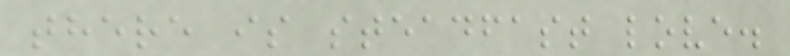there is steadfast love.
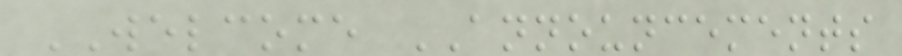WELCOME ANNOUNCEMENTS
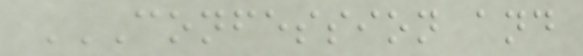CONFESSION AND
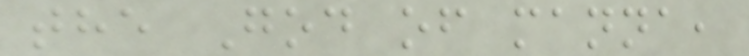the God of manna,
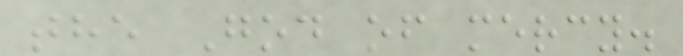the God of mercy.
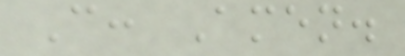C: Amen.
